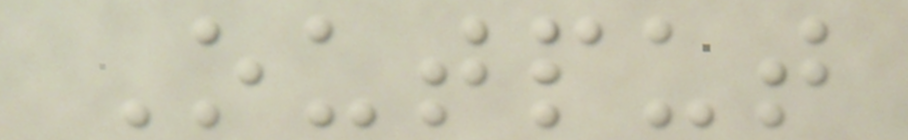Output
